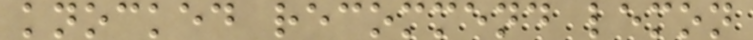knocked recommend lemon
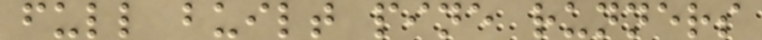full built pine runners
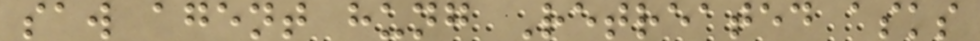saw agent hung Retreated asks
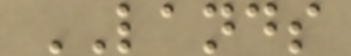LANDS
